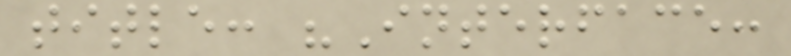title: "Interface:
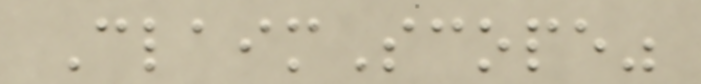ClaimScope"
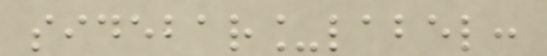sidebar_label:
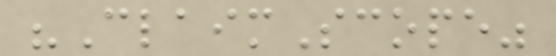"ClaimScope"
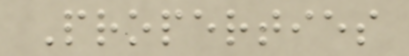Properties
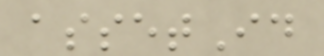assetId
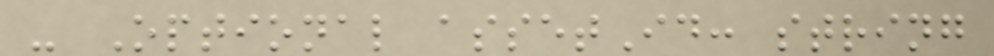- Optional assetId: string
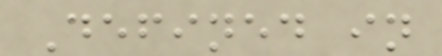Defined in
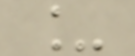_
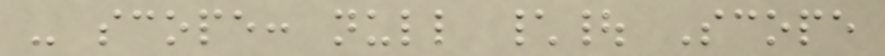- scope: null \| Scope
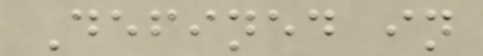Defined in
